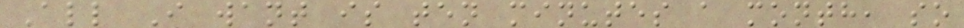All I want is ten minutes a month, so
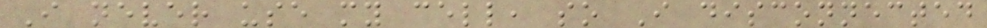I never use my cell, so I disconnected
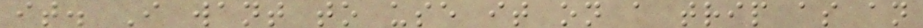it. I want to use it on a trip as an
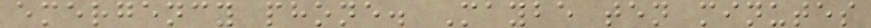emergency phone. Maybe ten minutes
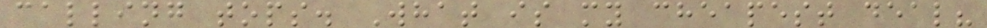calling tops. What is my cheapest deal?
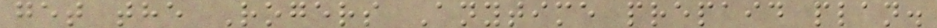get the Rogers Anytime prepaid plan.
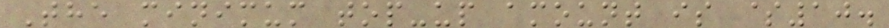The minimum top-up amount is $10.
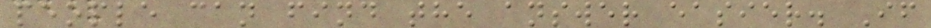people can find the answer easier. If
